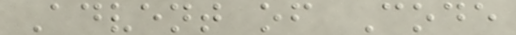Advent of Code
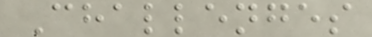Challenges
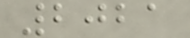2021
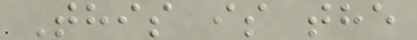This is the
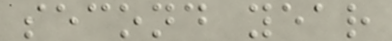second year
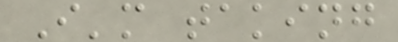I'm taking
